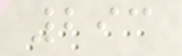293
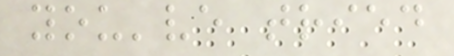you've tried
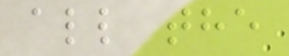all the
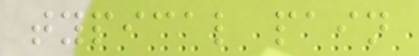typical pain
